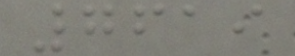7619
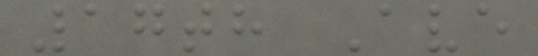17th Ave
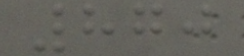870
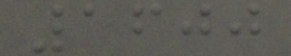1600
